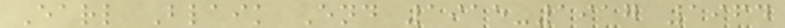Earl Blaik End 1915-1917 1964
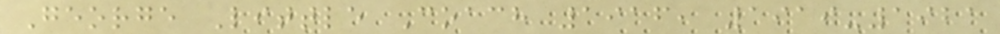George Little Coach 1916, 1919-1921
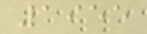1955
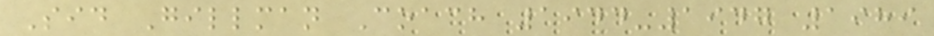Sid Gillman Coach 1944-1947 1989
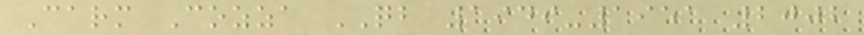Carm Cozza QB 1949-1951 2002
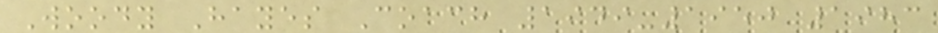Woody Hayes Coach 1949-1950 1983
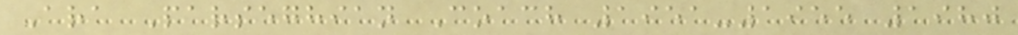Ara Parseghian Coach 1951-1955 1980
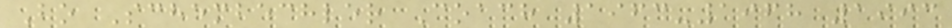Bo Schembechler Coach 1963-1968 1993
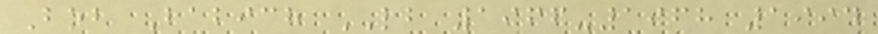Bob Babich LB 1966-1968 1994
